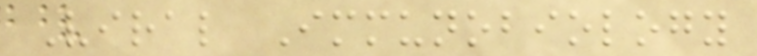Viral Immunobiology
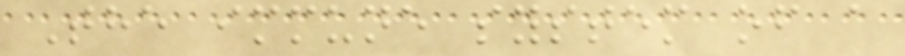The immune system of a
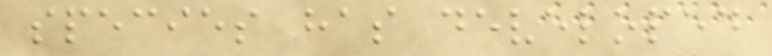species has developed
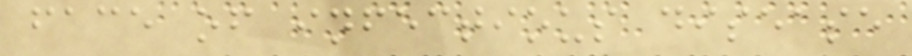face of infectious disease
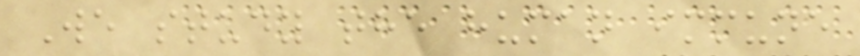We study the human immune
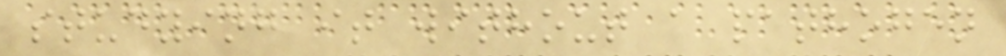studying it without a pathogen
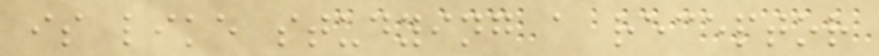is like studying a receptor
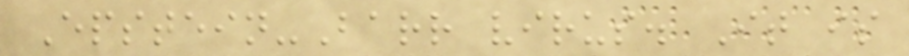Epstein-Barr virus. It is
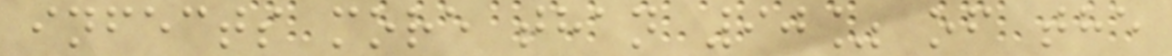infects more than 90% of the
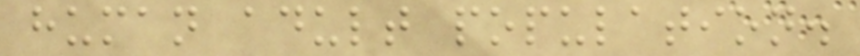human adult population.
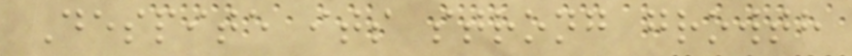Despite its strong growth
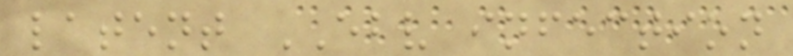latent EBV infection
